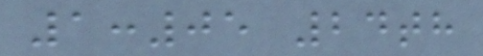1:05 24th
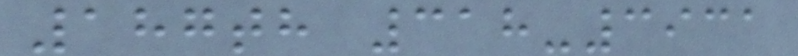187th 318-3931
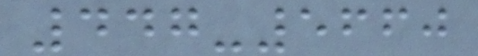447-5660
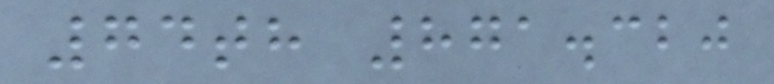74th 871.320
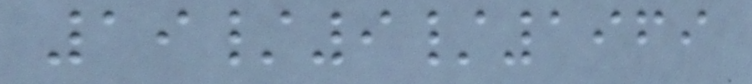19/9/1969
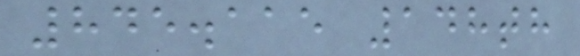845.115 148th
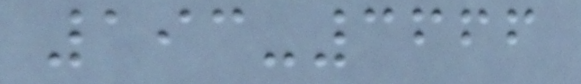193-3666
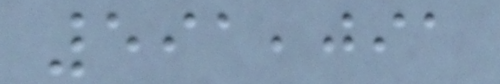591,091
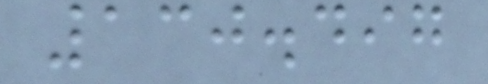130.497
